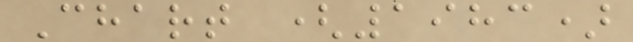Chart (1983)
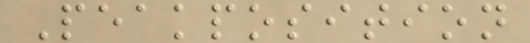Peakposition
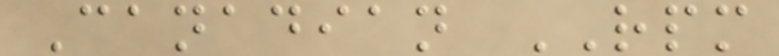Canadian RPM
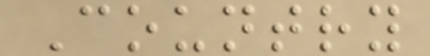Country
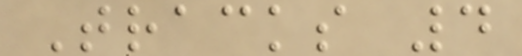Tracks 4
